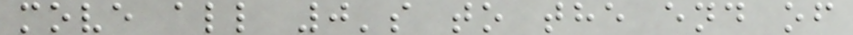move all 0's to the end of
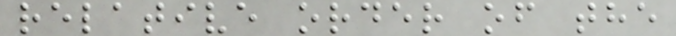relative order of the
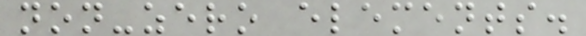non-zero elements.
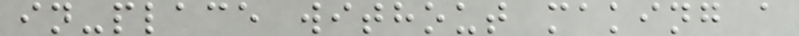in-place without making a
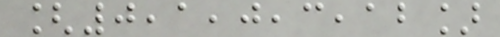[0,1,0,3,12]
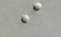i
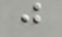j
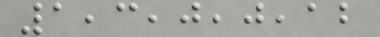1,3,0,0,12
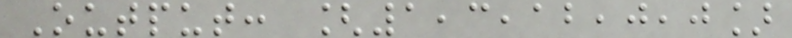Output: [1,3,12,0,0]
